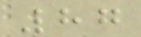87
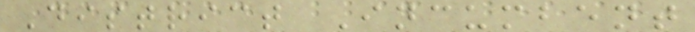District Incumbent
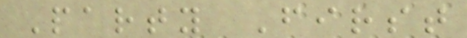Party First
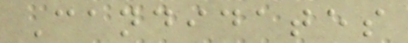Candidates
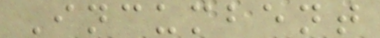Incumbent
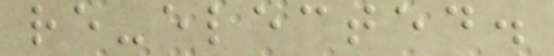re-elected.
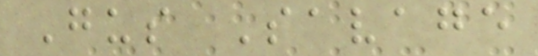Gus Savage
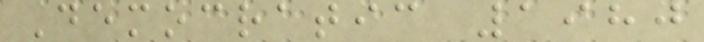Democratic 1980
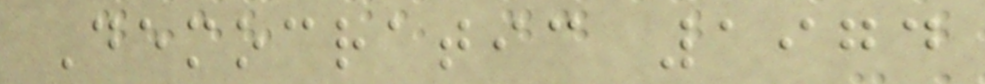Democratic 1974
